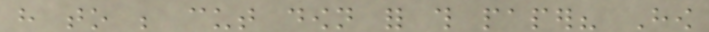have to be cut down for this paper? How
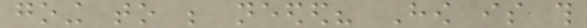going to be needed? How is this
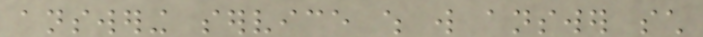answering service which will answer such
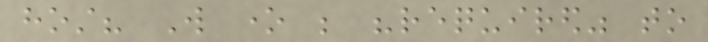host? Will one be "required" to
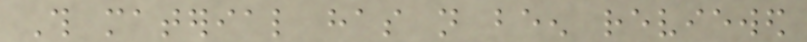This material has not been reviewed
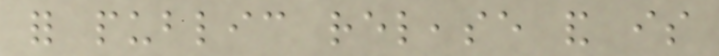for public release and is
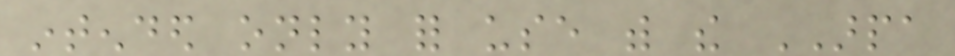intended only for use with the ARPA
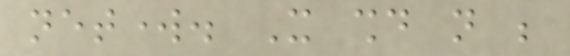network. It should not be
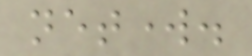network.
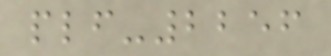plf-2256
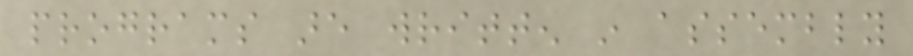programs are written in assembly
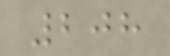208
